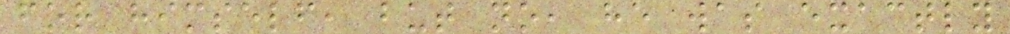for himself, but no, he was exactly
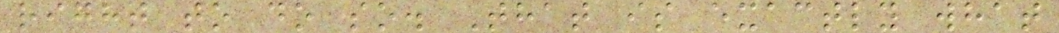right to do so. That is exactly what
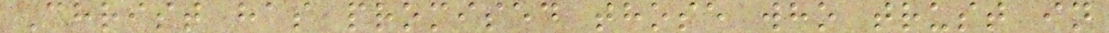Christ has promised those who trust in
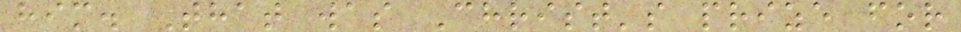him. That was Christ's prize for
